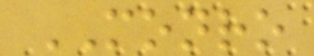MONRO
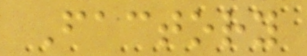Factory
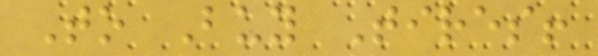To Buy Tires!
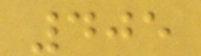405
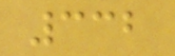332
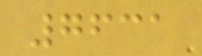7631
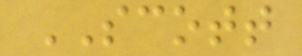SCOTT
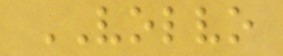VOLVO
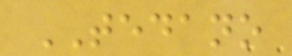TEDANO
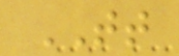TT
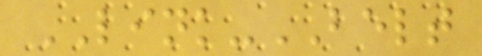LINK-BELT
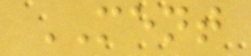MENT
